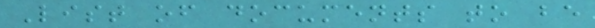List of documents to be
